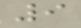9
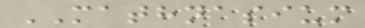MATHNASIUM
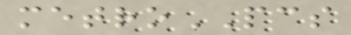metroPCS
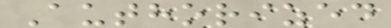Authorized
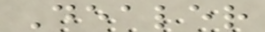Dealer
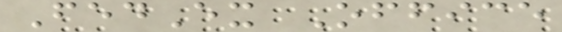FedEx Office
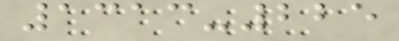1313-225
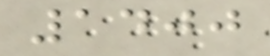1400
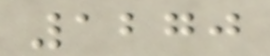1270
